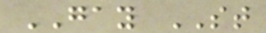GAY ST
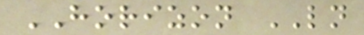HORIZON LN
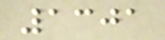1301
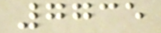7735
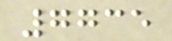7735
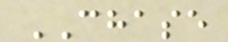CHASE
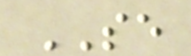SE
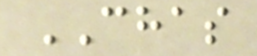CHAS
